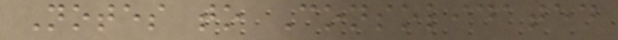Notes to Consolidated
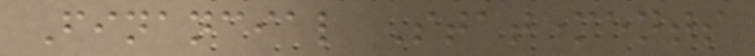Financial Statements
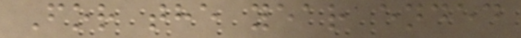For the year ended
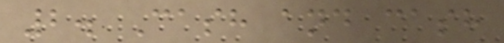2. Cash and cash
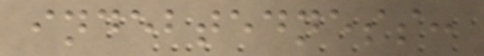indebtedness:
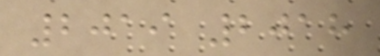2019 2018
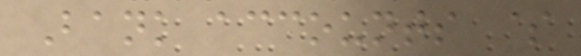Bank accounts $
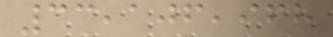33,106,968
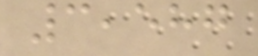3,587
